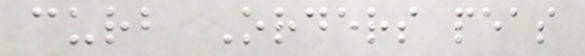curb Orders peas
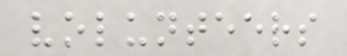volunteers
